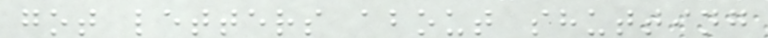got letters about shutting
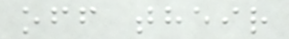off their
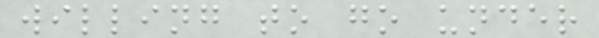willing to go under
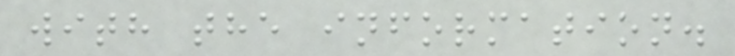with the information.
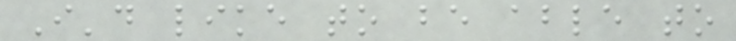I'd like to be able to
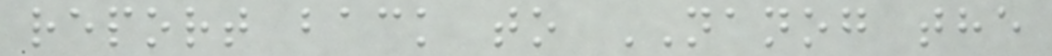report back to NANOG the
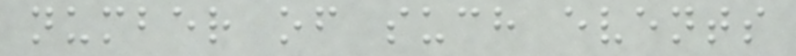number of such events
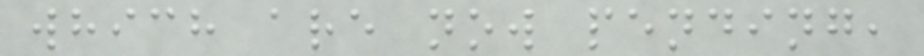which are now pending,
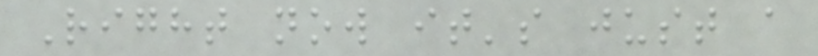Right now it's just a
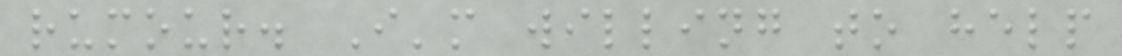rumour. I'm willing to help
